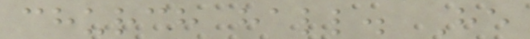church hall. He
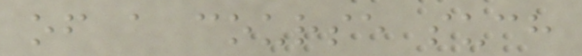of a course such
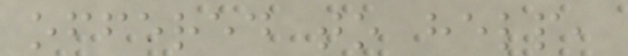offered to help,
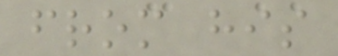from his
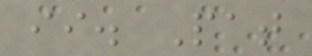ii. Pat
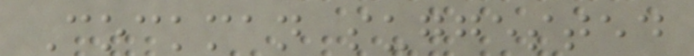Cockman suggested
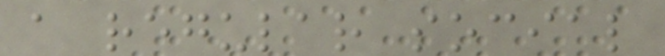a regular social
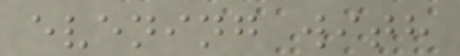evening with
